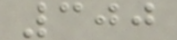300
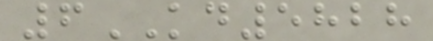6KD5828
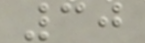30
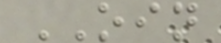OIN
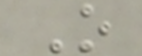O
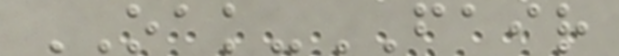OAK-FAIR
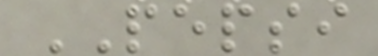PEPSI
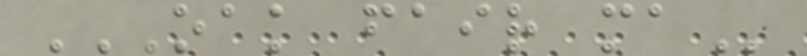OAK FAIR MA
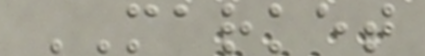MARKET
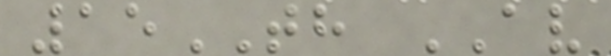15TH AV
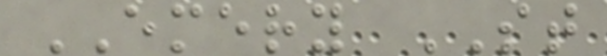EMERY ST
